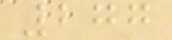277
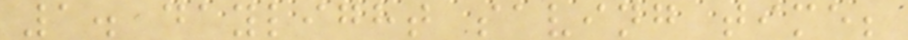1. daylight saving time;
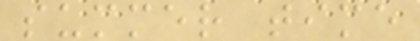summer time
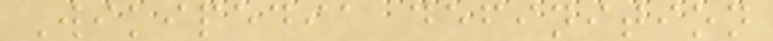Wikipedia definition
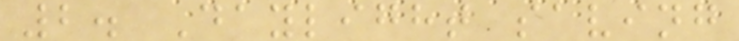2. Daylight saving
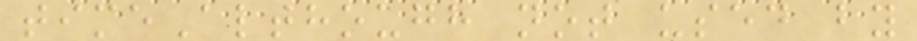timeAlthough not used by
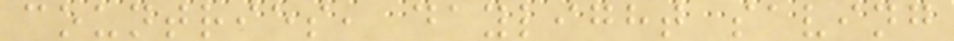countries, daylight saving
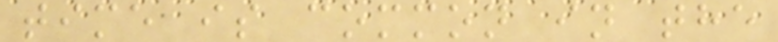time is common in the
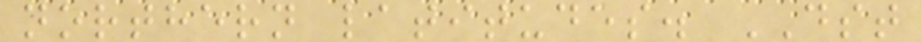northern latitudes. DST
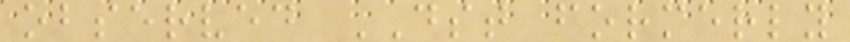observed DST formerly
